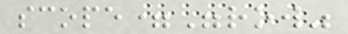scope="row"
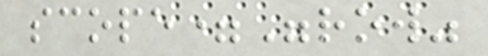scope="row"
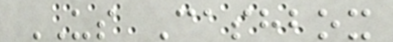US Cashbox
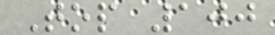Top 100
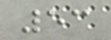53
